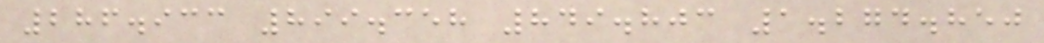286.933 899.358 849.803 1.274.850
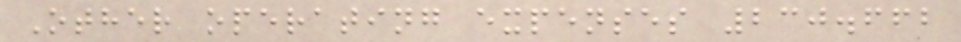Other operating expenses 230.662
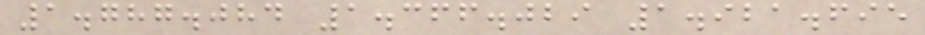1.787.084 1.366.029 1.921.695
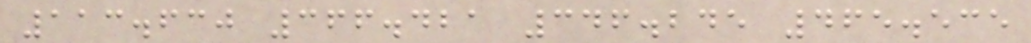113.630 366.421 346.245 465.535
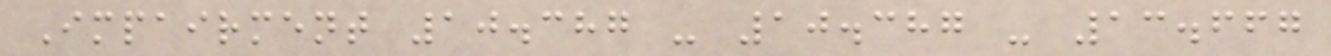Impairment 10.387 - 10.387 - 13.667
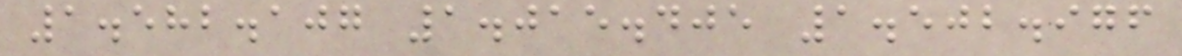1.582.107 1.015.405 1.502.976
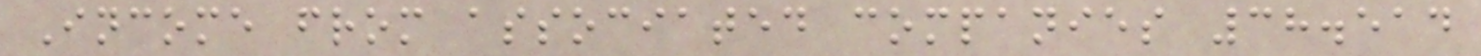Income from associated companies 38.514
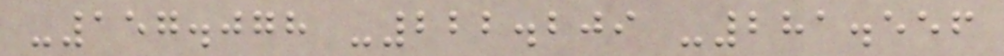-157.078 -222.209 -281.556
